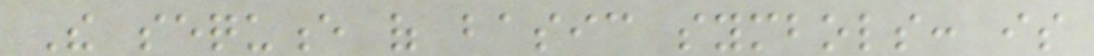The sequence of basic symbols: is
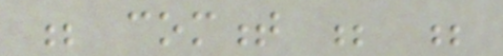; comment ; ;
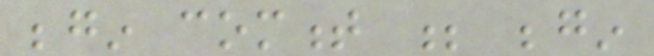begin comment ; begin
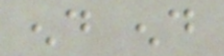end end
